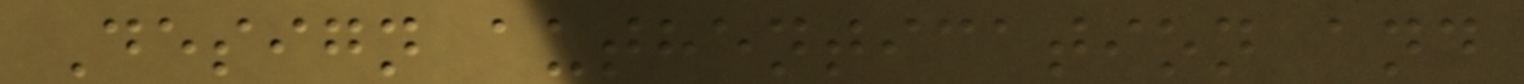Design authentication and
